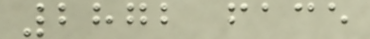2872 face
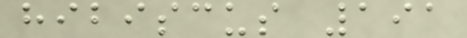hibiscus 191
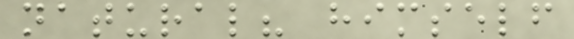natural? himself
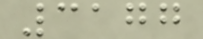3177
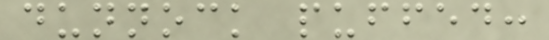dunnock puffed:
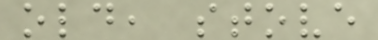old, stove
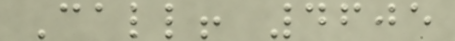Call! 4605
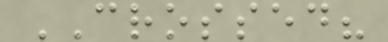CROSSED?
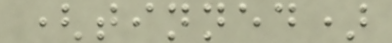(tinned)
